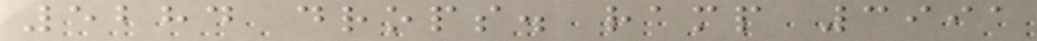5284 drops. ramp 3991
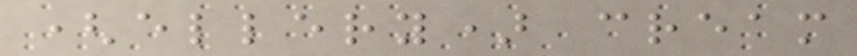(ellery) cream
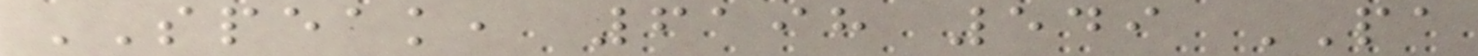SPEAK, 6198 549 PA
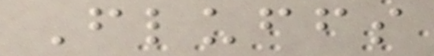Fluffs
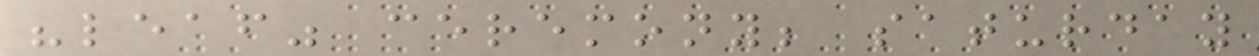"leaf" ceremony; saturday
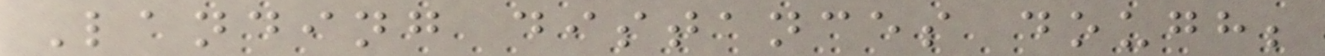Landing distances dough;
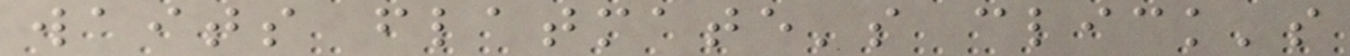waits flatmate's click's
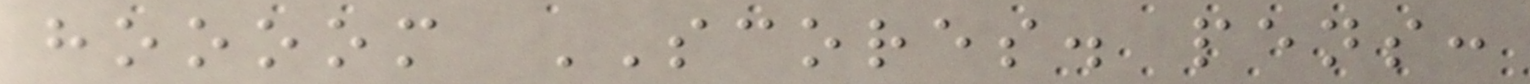hoooom SCORES. pens:
